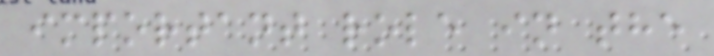important role in the
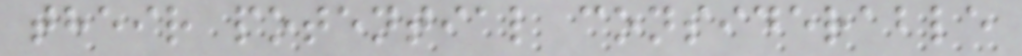their potential considerable
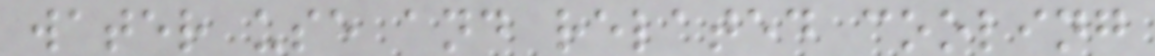water use and related cooling
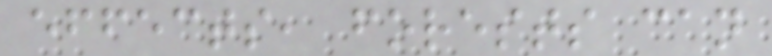effects, forests can
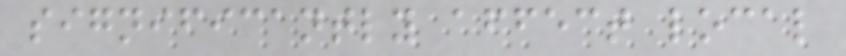significantly affect local
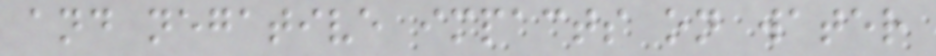and negative impacts on water
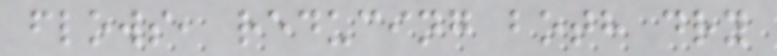flows, reducing both dry
